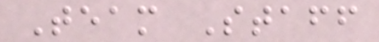Team Staff
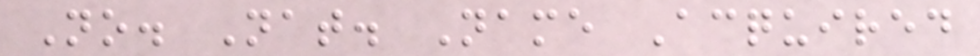No. Nat. Name Acquired
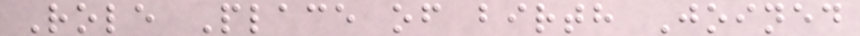Role Place of birth Joined
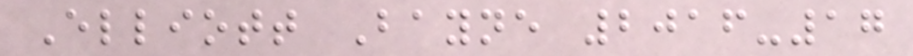Elliott Bayne 2016-17
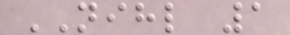NIHL 1
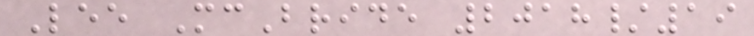Lee McBride 2018/19
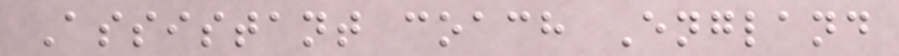Assistant coach England
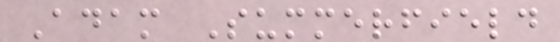Adam Summerfield
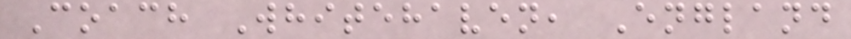Coach Whitehaven, England
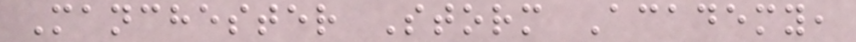Manchester Storm Academy,
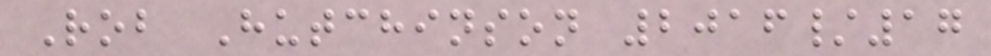Rob Hutchinson 2016/17
